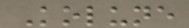Kolune
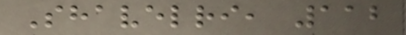Shavelri, 112
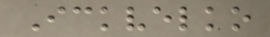Ickvelko
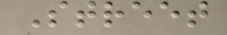Street
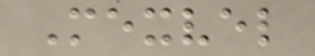Mexvel
